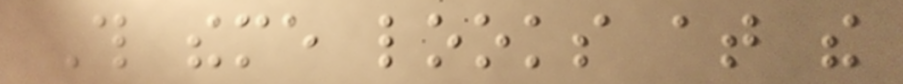This theme looks at the
